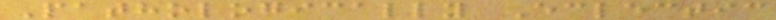Pathologically Eclectic
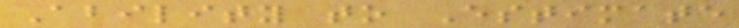Ability to Estimate
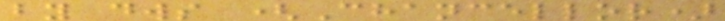by dws (Chancellor)
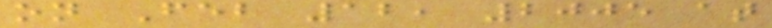on Feb 12, 2005 at
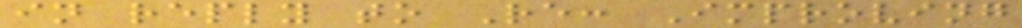in reply to Re: Improving
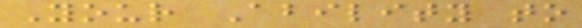Your Ability to
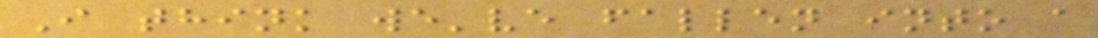I think we've fallen into a
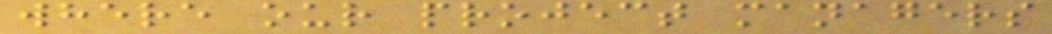where our project managers
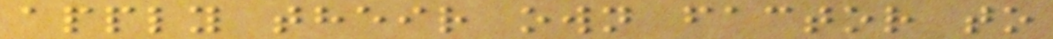apply their own factor to
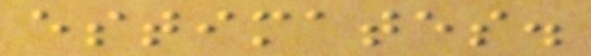estimates.
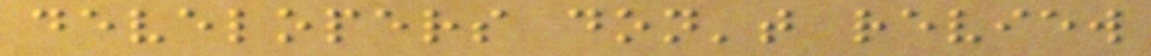developers don't review
